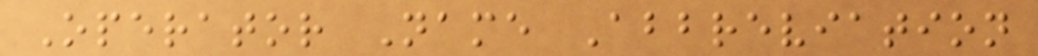Operator Name Abbreviation
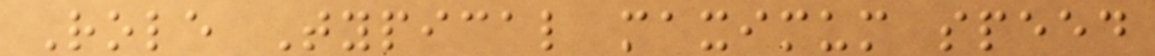Role Typical maximum speed
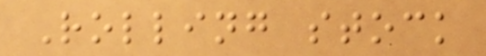Rolling stock
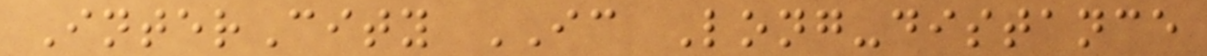InterCity IC Long-distance
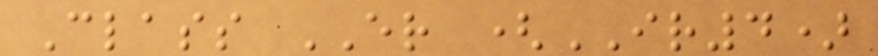Class ER (IR4)
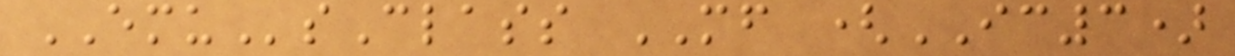EMUsClass MF (IC3)
